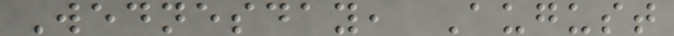Wednesday, August
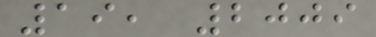19, 2009
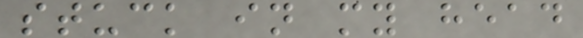stuck in my head
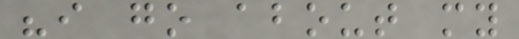"i go about my
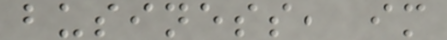business, im
